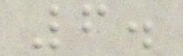6.
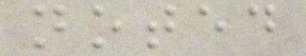noted
